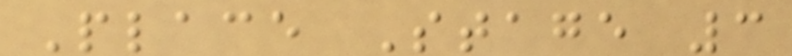Place Stage 3
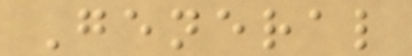General
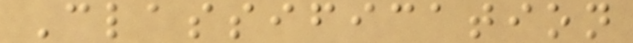Classification
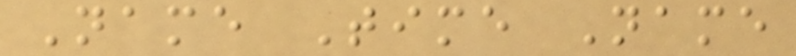Name Time Name
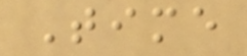Time
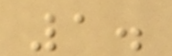1.
